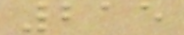215
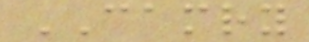CAMRY
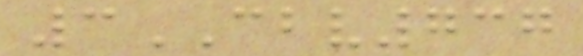3CBV737
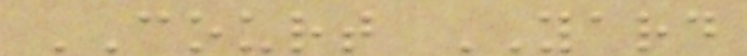COURT YARD
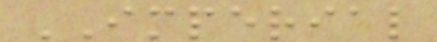IMPERIAL
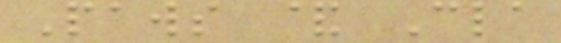Paws & Cla
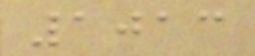1013
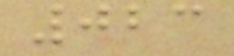023
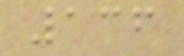136
